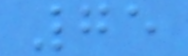75
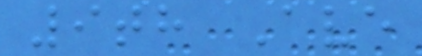9th Ave
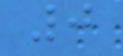0
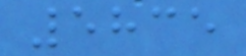5835
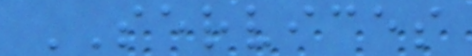SERVICES
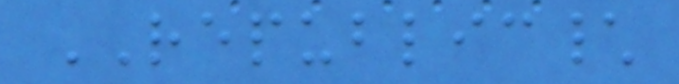REPUBLIC\
